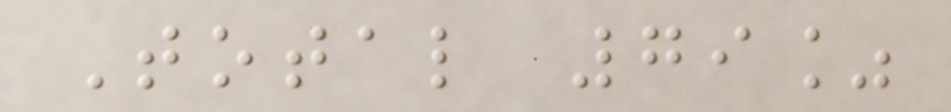Total 79%
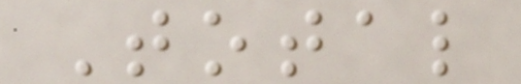Total
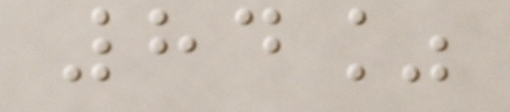84%
